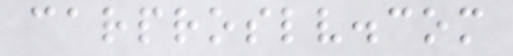carproslv.com
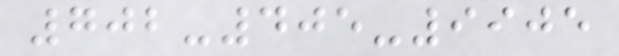702-405-9905
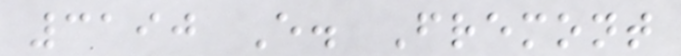3190 E. Fremont
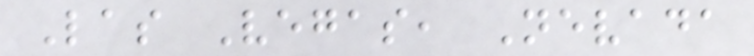Las Vegas, Nevada
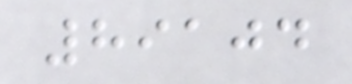89104
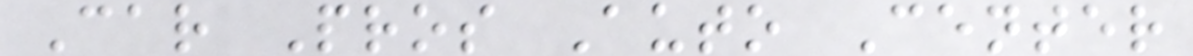Car Pros Auto Center
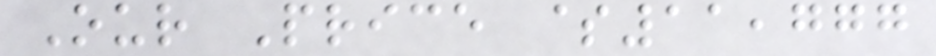Our Price $11,777
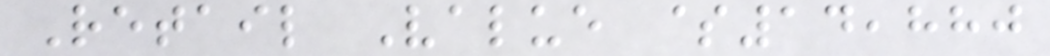Retail Value $14,880
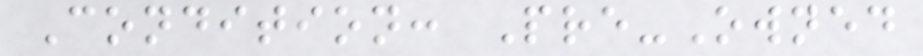Condition: Pre-Owned
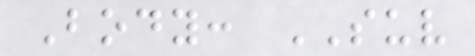Body: SUV
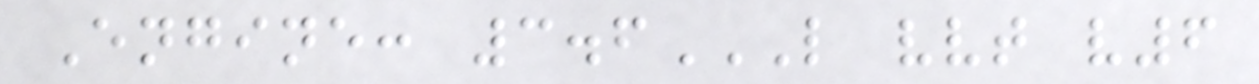Engine: 3.6L VVT V6
